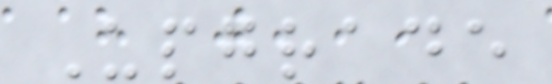Upgrade
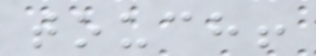touch!
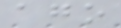ago
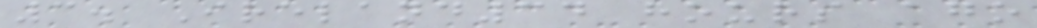3. Ireland34 hours ago
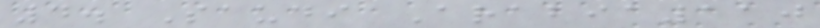4. Saudi Arabia110
